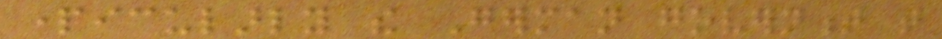particularly the German government that
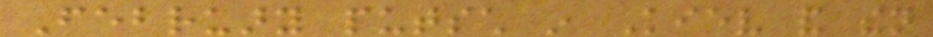February putsch in Kiev and then
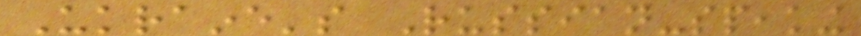Ukraine's Russian-speaking
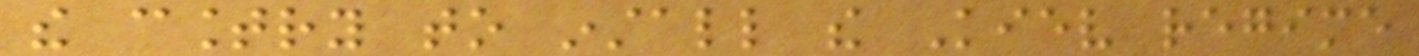the country to install the Kiev regime
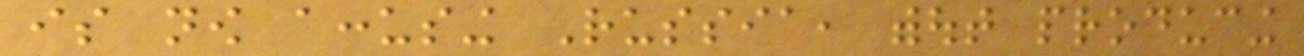is now accusing Russia, without producing
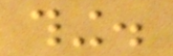thing.
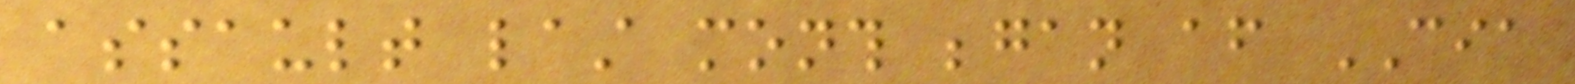assault last month began after CIA
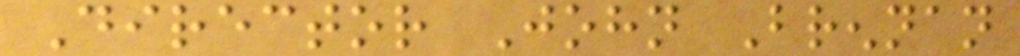Director John Brennan
